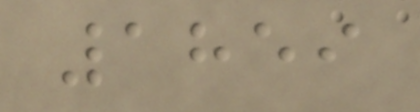1859
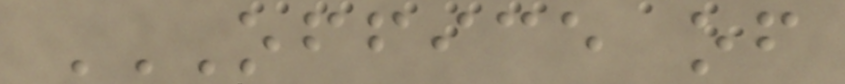OFFICE OF
